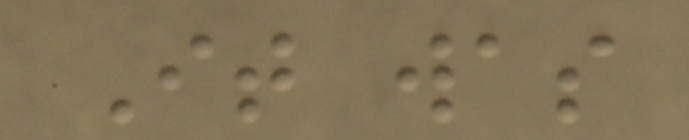It was
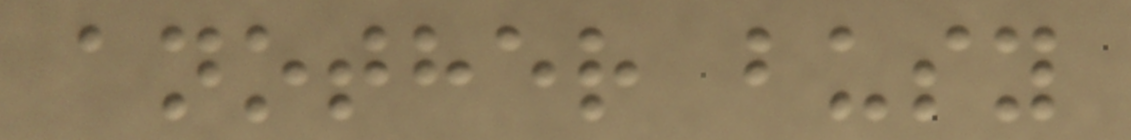another busy
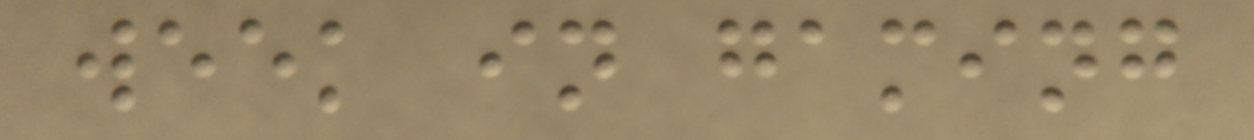week in gaming
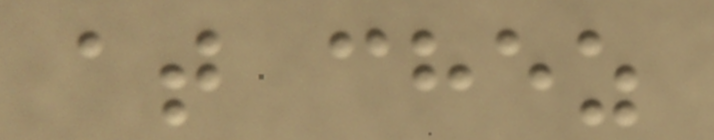at chez
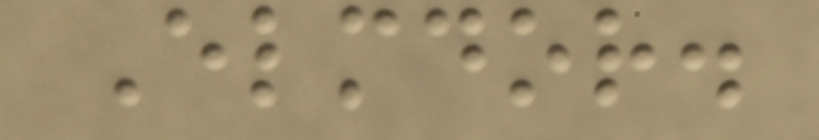Elmdor.
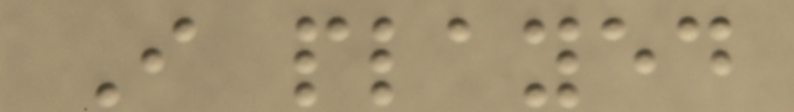I played
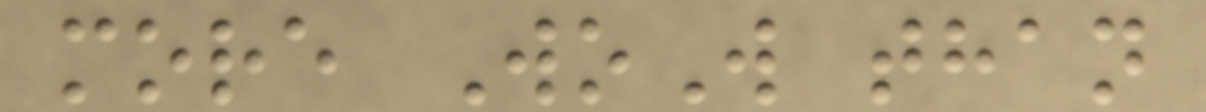more WoW than
